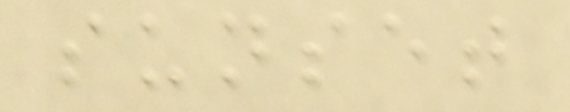sunset
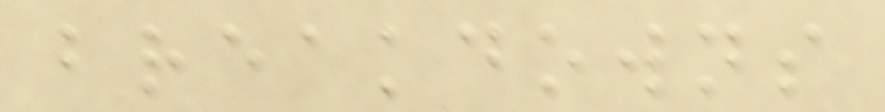breakdowns
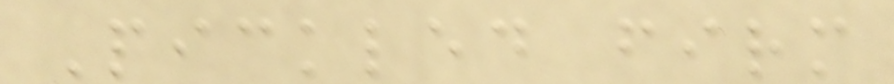Pickled firm
